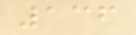136
